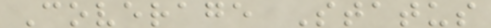Coverage Status
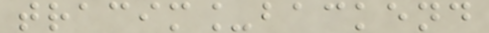tracim_backend
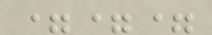===
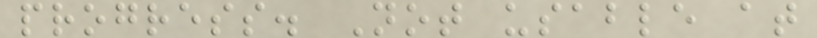progress. Not usable at
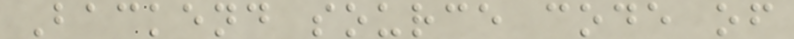Backend source code of
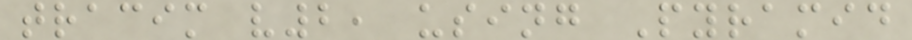tracim v2, using Pyramid
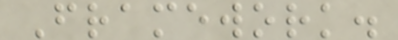Framework.
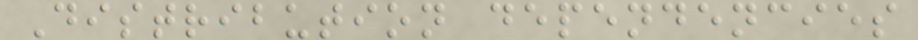Distribution dependencies
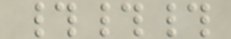###
